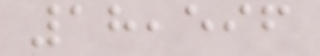18,596
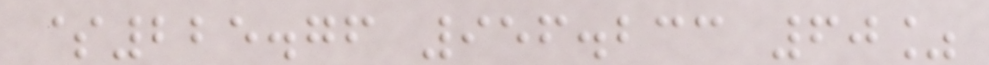$225.76 956.233 60%
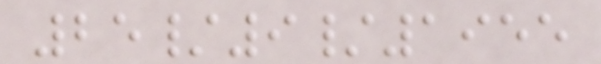25/9/1955
